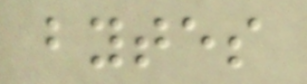bytes
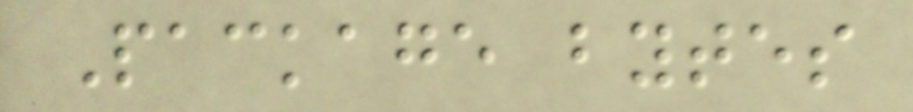Package bytes
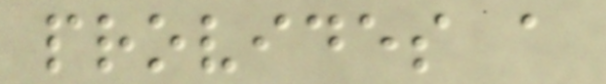provides a
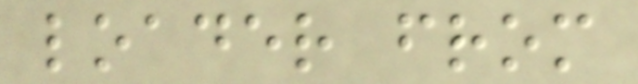loader from
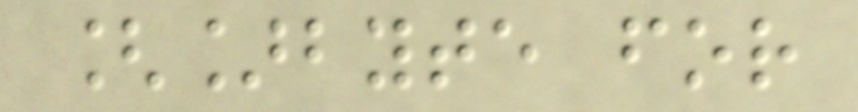[]byte for
